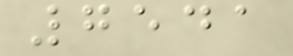7541
